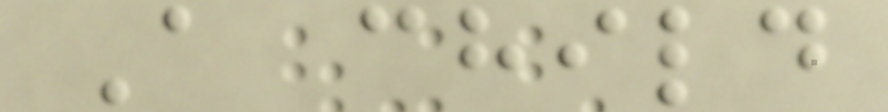A child
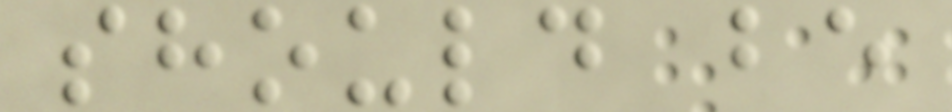should be
